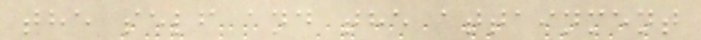the self and the attainment
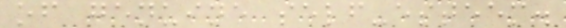of genuine self-esteem.
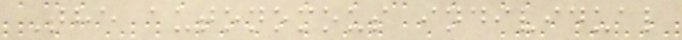The autonomous individual
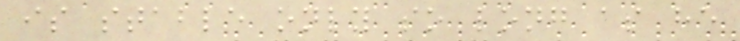is stable only so long as he
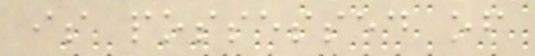is possessed of
